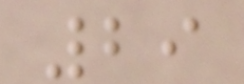29
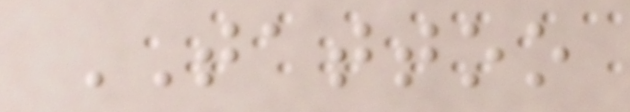TATTOO
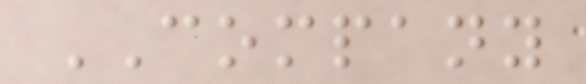COMPANY
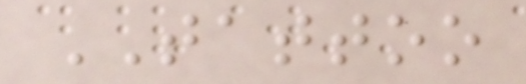TATTOO
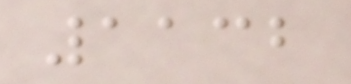1132
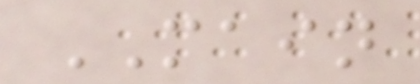MAIN
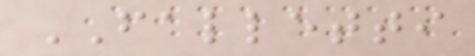FALLETTI
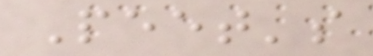Peet's
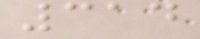314
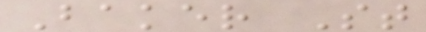Baker St
